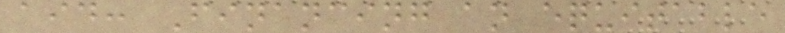aid: Financing an equitable
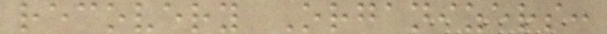recovery Organizers:
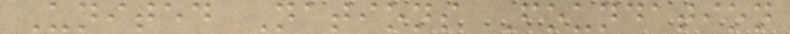United Nations Foundation
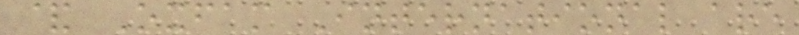& Oxfam International are
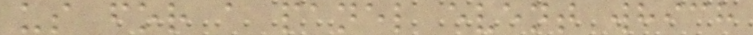us for a panel event which
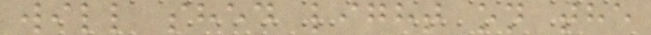will shed light on the
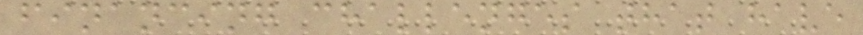financing challenges that have
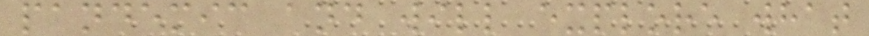pandemic and will explore what
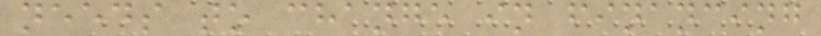needs to change in financing
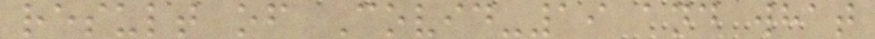result of Covid-19 and what
